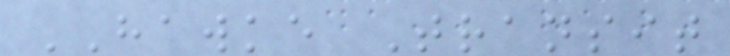HAWKE Transit
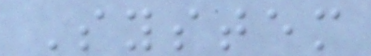System
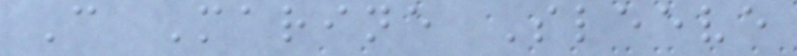C Marine Sleeve
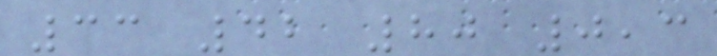33 42 80 0,3
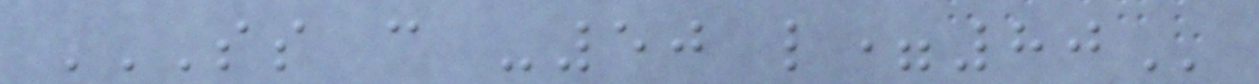SS C -50 L=80
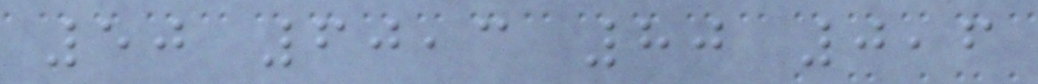50 60,3 80 0,6
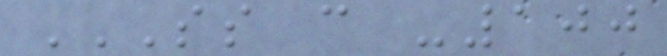SS C -100
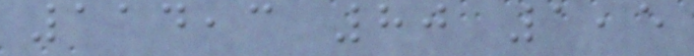114,3 80 1,5
